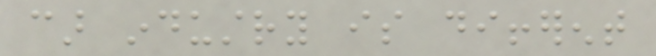car industry is different
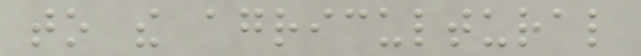to the agricultural
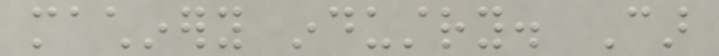machinery industry. Car
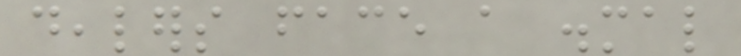dealers face a dismal
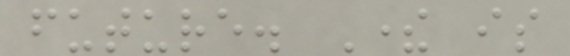future. There is
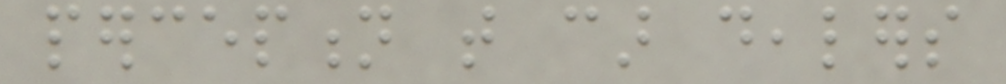perception that car dealers
